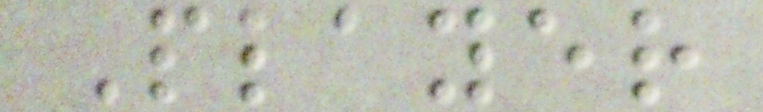Player
